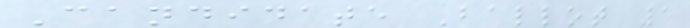Candidate Ballot 1
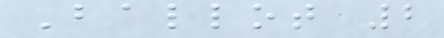Ballot 2
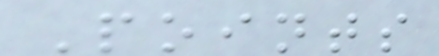Points
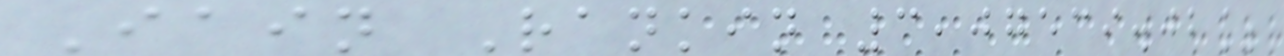Iain Rankin 3,07539.02%
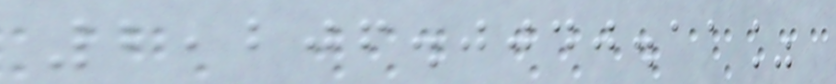2,206.0040.11%
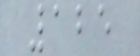125
